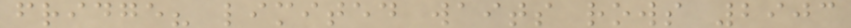fridge? limited waits rows 2903
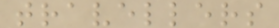travellers
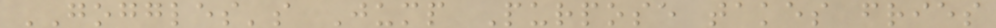GOGGLES's Jump Purpose takes fries
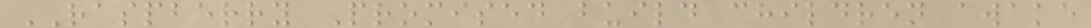RASPBERRY Promised build children awake
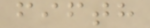fifth
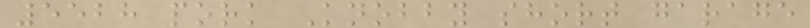5528 pork Knobby short garage
